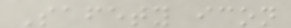Safety icon
